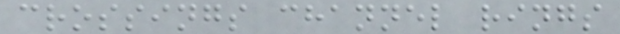crossings channel rings
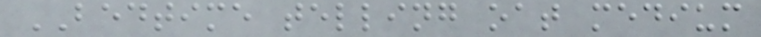BEDTIME telling oat medium
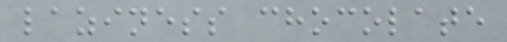laziness chocolate
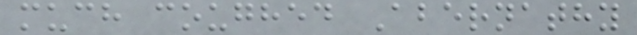much coughed Abernathy
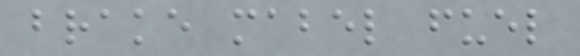brake mabel fuel
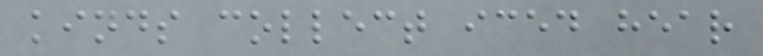kinds collect iced hear
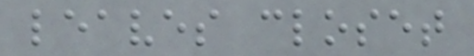leaves closet
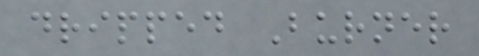dripped Burner
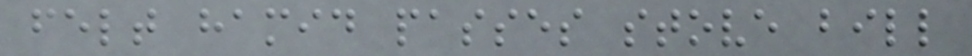felt hamid passes stove bill
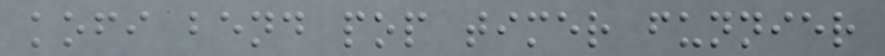kofi bend pop timer funnier
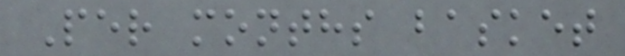Per months basket
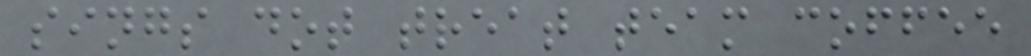sings dot treat team coffee
